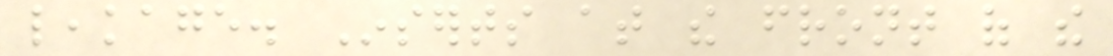leakage. Inserts at the front of the
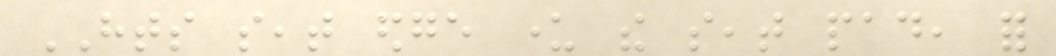HTS seat edge under the seat pad, for
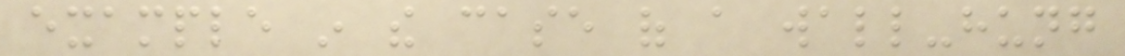example in the case of a wall-hung
